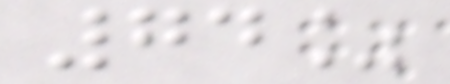74%
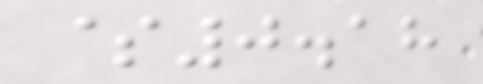$0.18
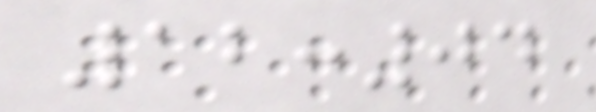12:04
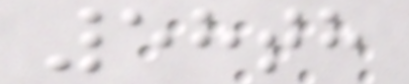58th
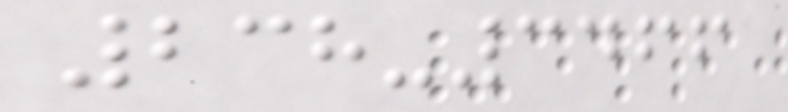238-3466
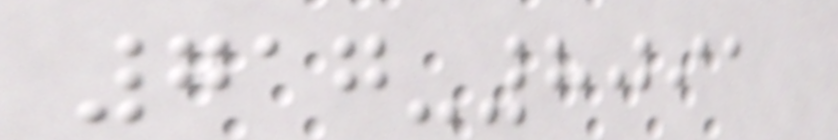717-8091
